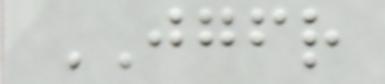JGFR
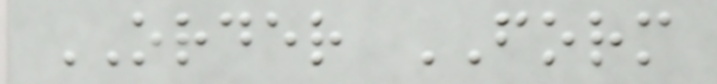ORDER FORM
